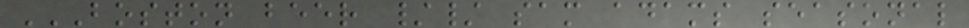BOSTON BEER // SAM ADAMS SEASONAL
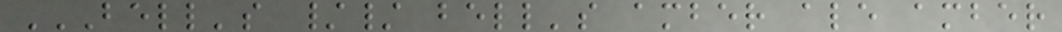BELL'S // BELL'S AMBER ALE AMBER
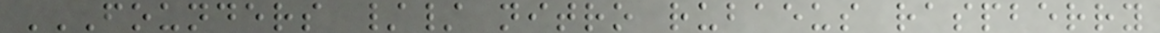FOUNDERS // NITRO RUBAEUS RASPBERRY
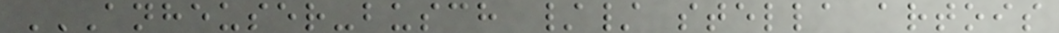ANHEUSER-BUSCH // STELLA ARTOIS
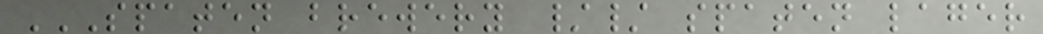SPATEN BREWERY // SPATEN LAGER
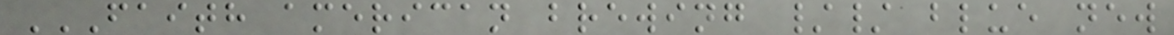FAITH AMERICAN BREWING // BLUE NEW
